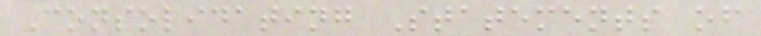Consolidating Statements of
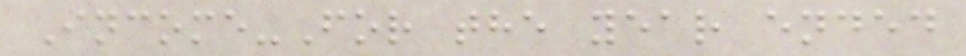Income-For the year ended
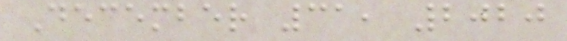December 31, 2020
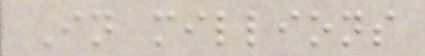In millions
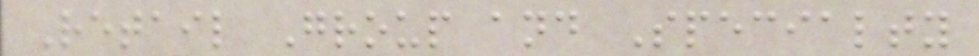Retail Group and Specialty
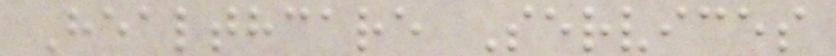Healthcare Services
